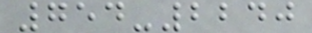754-2240
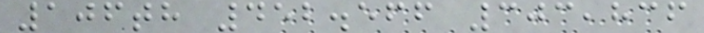106th 452.566 303,836
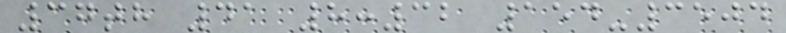37th 41 8:32 154-3504
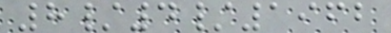8/4/1962
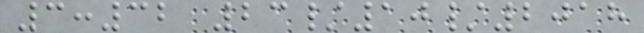3:32 23/10/2018
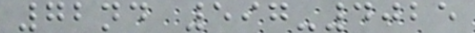72nd 597-4025
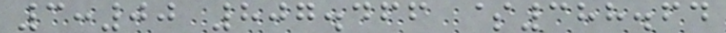3:00 807.466 $388.64
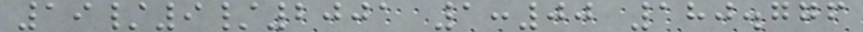19/9/2001 1:00 180.776
